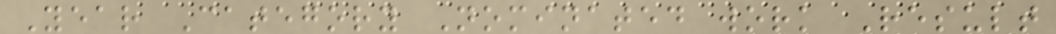Year Category Nominated work Result
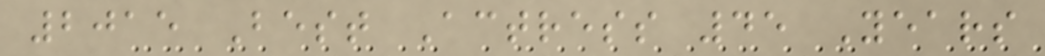2015 Best Actress 45 Years
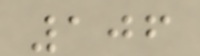106
